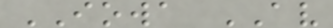IOWA AV
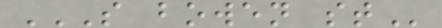S BOWEN ST
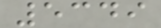5349
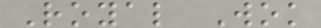Royal Wok
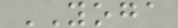YOGA
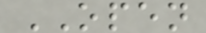OPEN
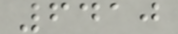6410
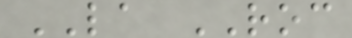LA ROC
